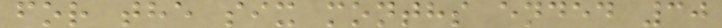for the six months ended 30
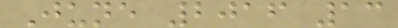June 2016 13
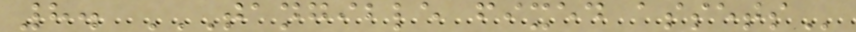8. TANGIBLE FIXED ASSETS
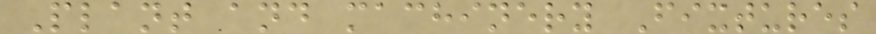Plant and machinery Fixtures
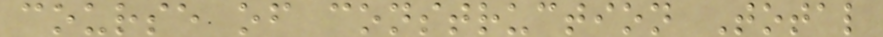course of construction Total
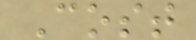Cost
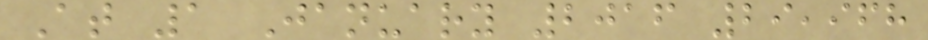At 1 January 2016 29,968
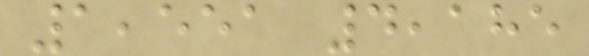1,551 4,185
